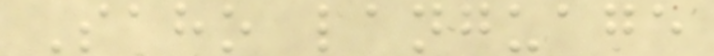Saho language
